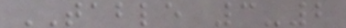TABLE 3-2
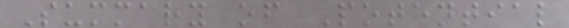Summary of Potential
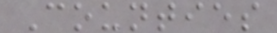Counties
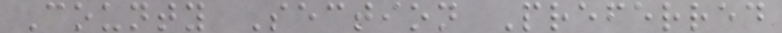County Section Preferred
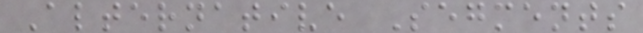Alternative Segments
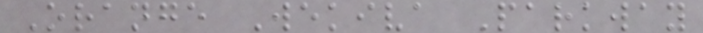Orange Wekiva Parkway
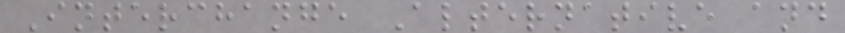Interchange Alternative and
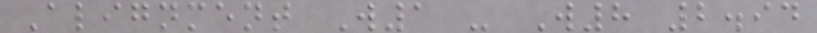Alignment W1 - W8 2.94
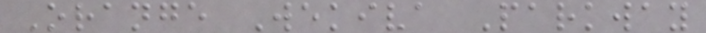Orange Wekiva Parkway
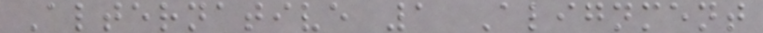Alternative 1 Alignment
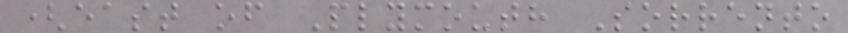(east of Plymouth Sorrento
